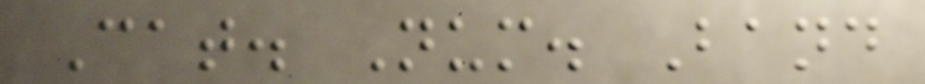Cat. Num. Band
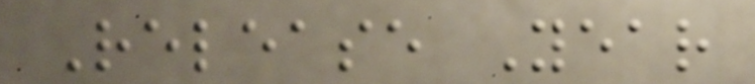Release Year
